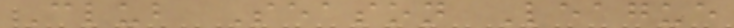Club Season League
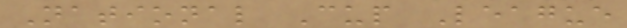National Cup League
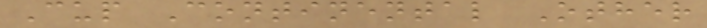Cup Continental Other
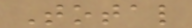Total
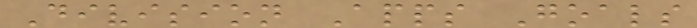Division Apps Goals
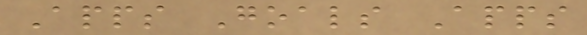Apps Goals Apps
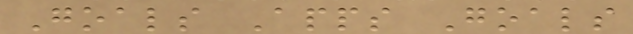Goals Apps Goals
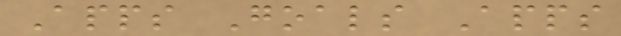Apps Goals Apps
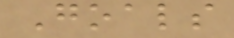Goals
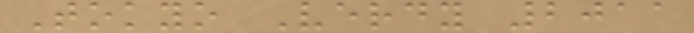Tokyo Verdy 2011
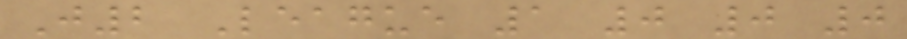J2 League 1 0 0 0
